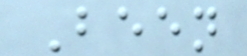Been
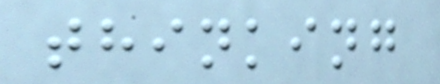thinking
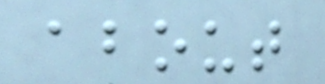about
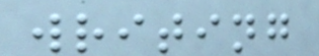writing
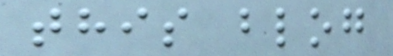this blog
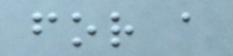for a
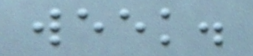week.
